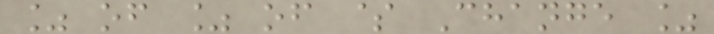% of % of $ Change %
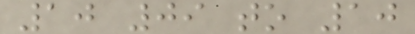10 09 to 10
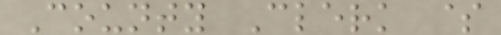County Clerk $
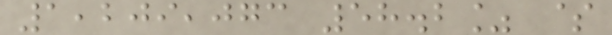1,209,073 58.2% $
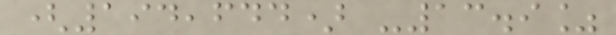(194,644) -13.9%
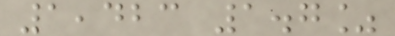1,423 1.7%
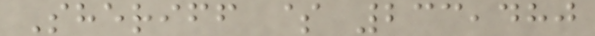Sheriff $ 233,480
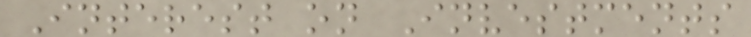Interest on Investments
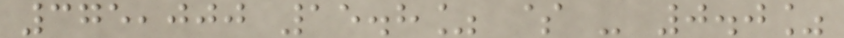375,000 15.8% $ - 0.0%
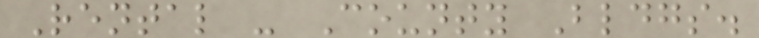Rental - County Bldgs.
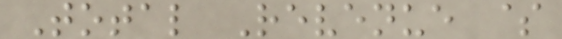Total Revenue $
